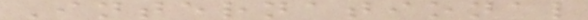International
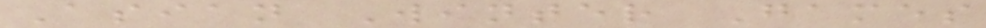Asian Winter Games
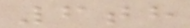6th
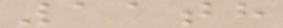11th
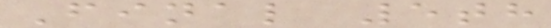Final 5th
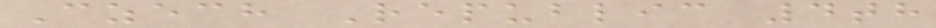Czech Republic 4th
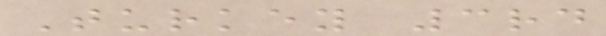Turkey 3rd
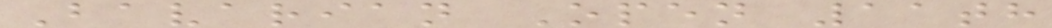Bavarian Open 11th
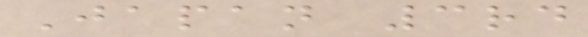Japan 3rd
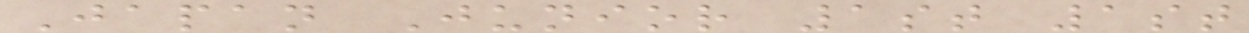Japan Junior 1st 1st
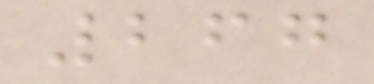267
